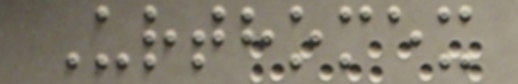Urthomex
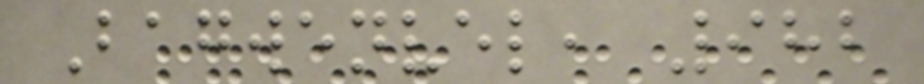Bagwenvel, 982
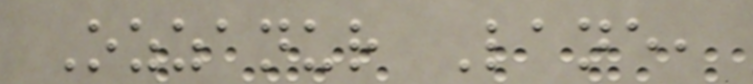Ozzanur Lane,
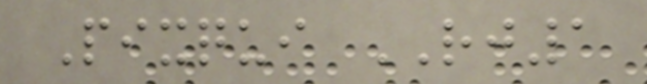Pixqui RJ1
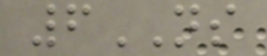6NS
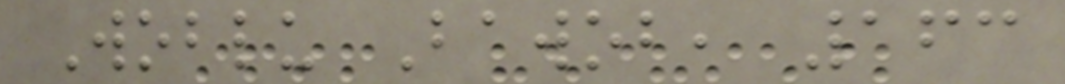Woblu Bawob, 163
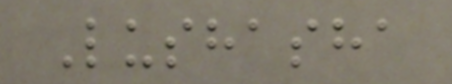Lushasha
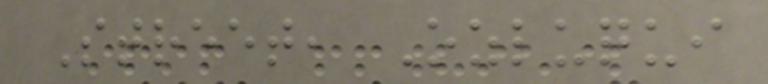Street, Ozluqui
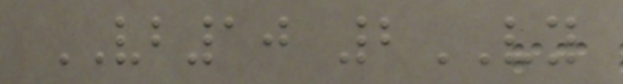VB10 2VY
